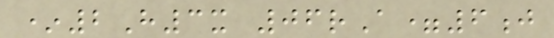*2H3x 06rA=6j
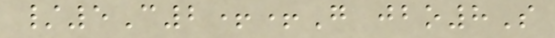/5C2++G jbo8S
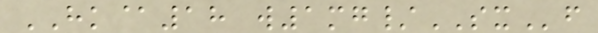HK@18 w1mg/SXf
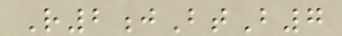R2jBtB7
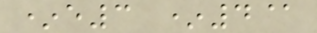*e3 *4@
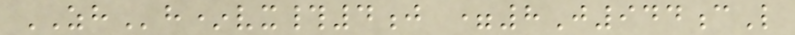ZHh*vx#4j =8J944cL
